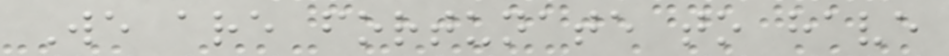We are fortunate to have
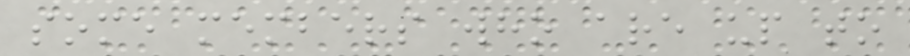some members who are up to
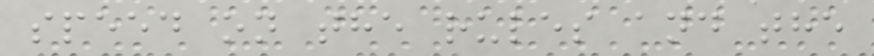speed on the rules and the
